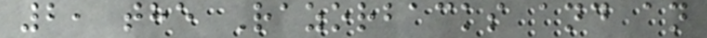2, the Razorbacks and an
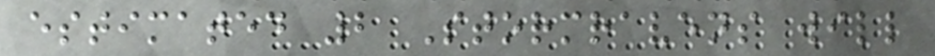estimated 2 Stormravens will
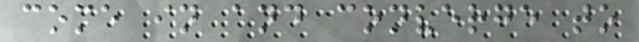come in and converge to
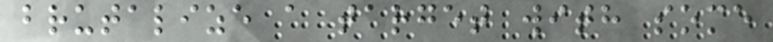brutalize a target with some
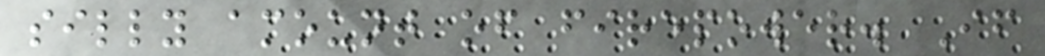silly amount of firepower. If
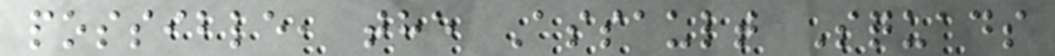possible, the Assault Squads
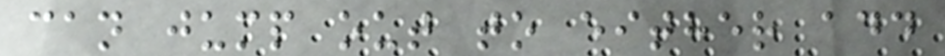can jump out to either add
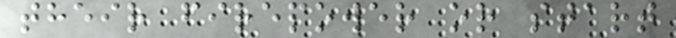their firepower or start
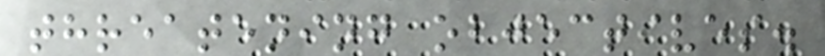threatening objectives.
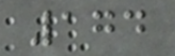174
